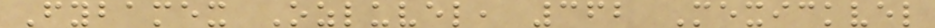Fybamex Ozluvel, 362 Mexickvel
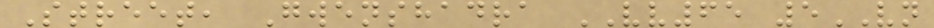Street, Gwenshadra VV65 5VN
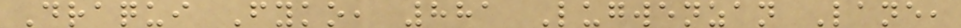Draqui Fyko, 881 Lugwenzan Lane,
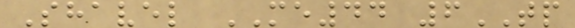Shavel ME44 6TP
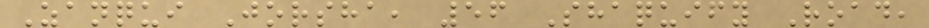Zanqui Jorsha, 56 Shaquify Road,
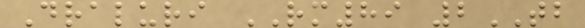Draluri RM89 2TB
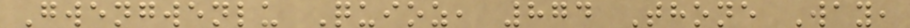Gwengwenlu Quioz, 874 Thone Way,
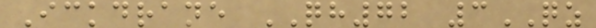Ickdrane QH72 3QZ
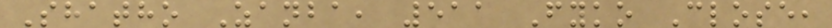Shatho Zanba, 511 Fyko Close,
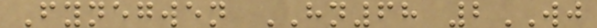Fynegwen HN68 2WJ
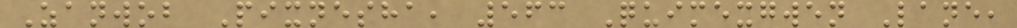Zanwob Pixnesha, 563 Quimexgwen Lane,
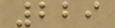229
